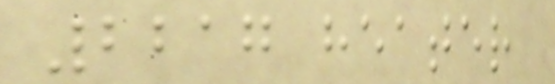2217 heater
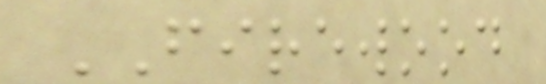FIREWOOD
